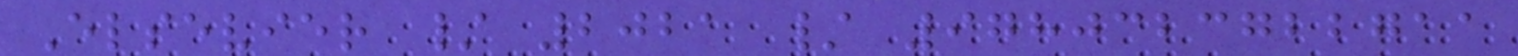Elsevier / 2021 / 9780323722711
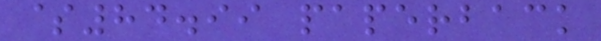$84.99 paperback
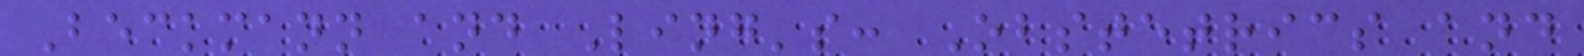Beckmann and Ling's: Obstetrics and
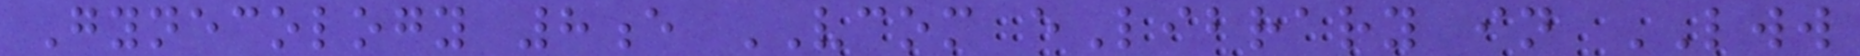Gynecology 8e VCOM eLibrary in LWW
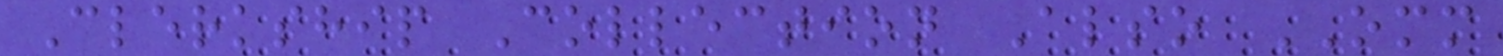Clerkship Collection Also OMM
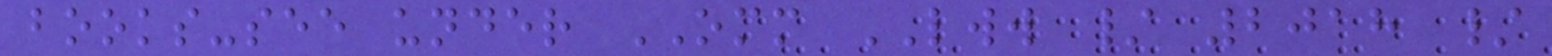books-see under OMM LWW / 2018 /
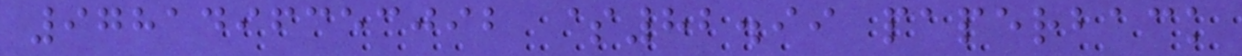9781496353092 $82.99 paperback
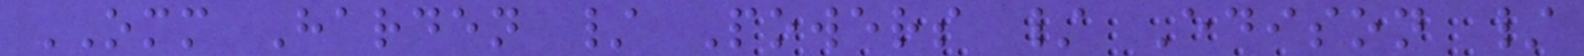OMM Harden / Powers / Edison /
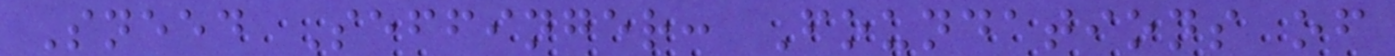Sneed Seffinger: Foundations of
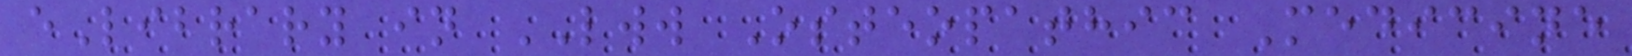eLibrary in LWW Osteopathic Medicine
